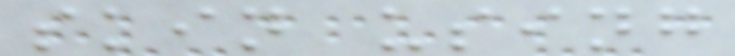skin using
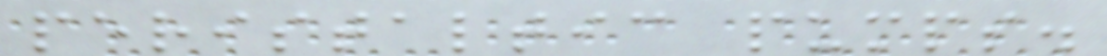peristaltic pumps.
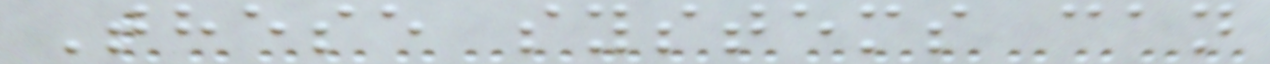These systems can
